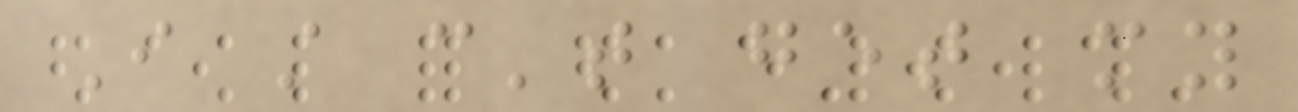I still can't get my
